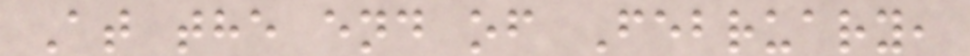At the end of February,
